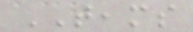TEAMS
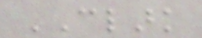CLARK
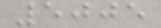5005
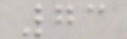73
